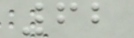62
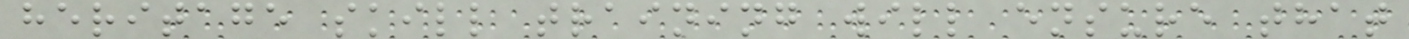heritage skill training will ensure that
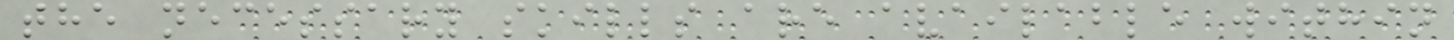the necessary skills are available within
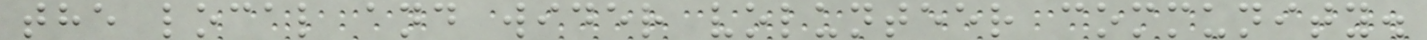the local and wider volunteer community.
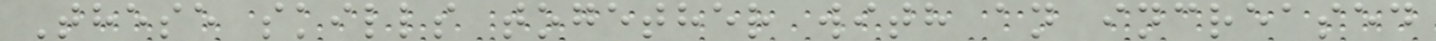These skills together with an increased
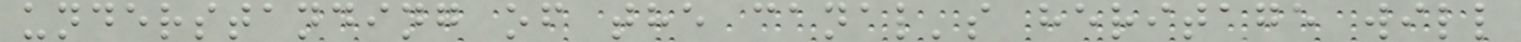understanding of the canal's heritage will
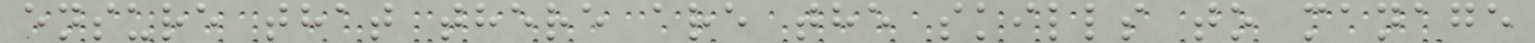ensure that there are the skills to manage
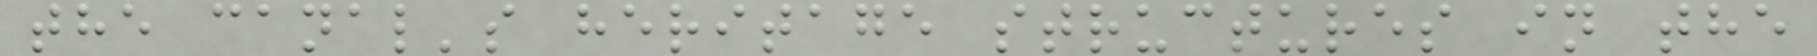the canal's heritage structures in the
